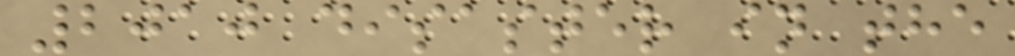2010 disaster in the
